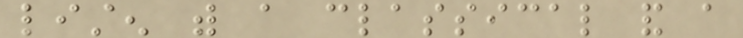listen with a classical and a
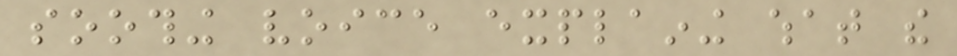soothing voice explaining what the
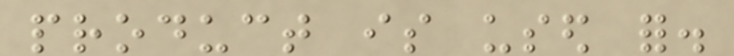product is used for.
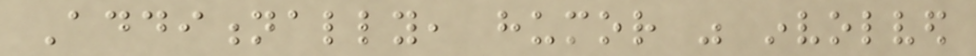Additionally, humor was involved
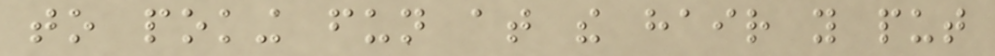to poking fun at the hair you put
